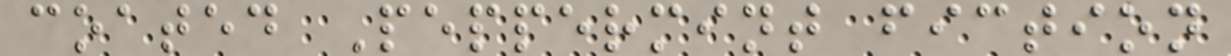coated Peppermint fiction
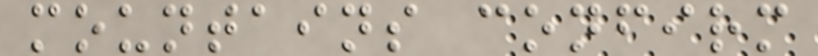mountains confirm
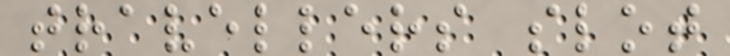travellers slot
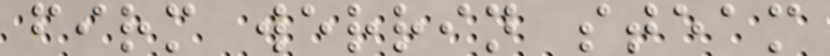firm werrin steam
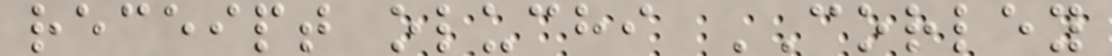receipt oluchi CORLEY
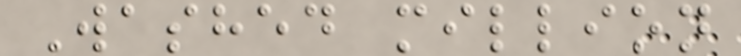Washed million
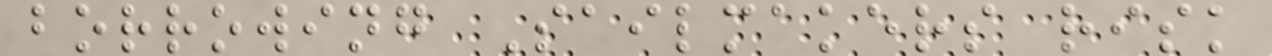borrowing Sailmakers risk
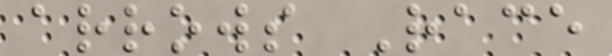arrows Race
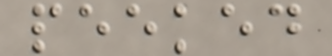peeked
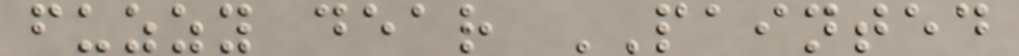fuzzy dear PAINTED
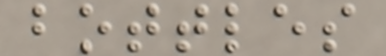bottles
